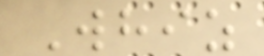Whiz
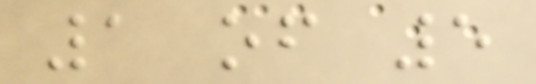1 of 5
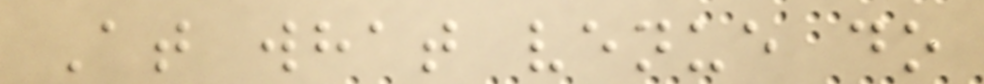At what venue do
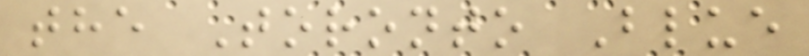the Toronto Blue
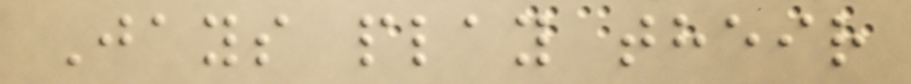Jays play their
